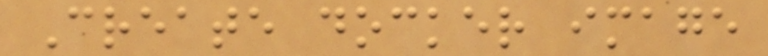Create docker image
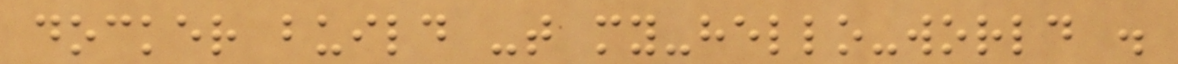docker build -t my-hello-world .
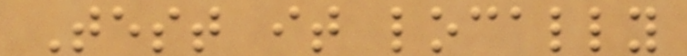Test it locally
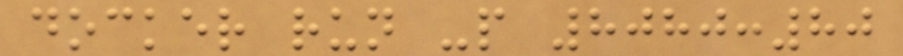docker run -p 8080:80
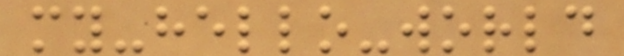my-hello-world
